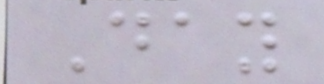Day
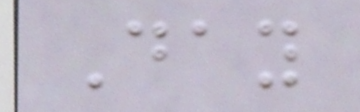Day
